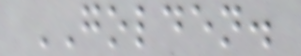GOLDEN.
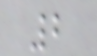2
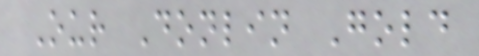Our Donlin Gold
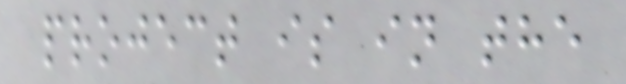project is in the
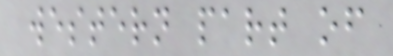western part of
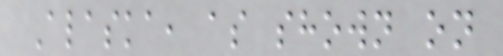Alaska, as shown on
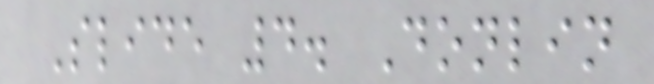Slide 4. Donlin
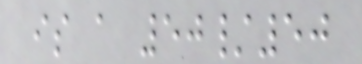is a 50/50
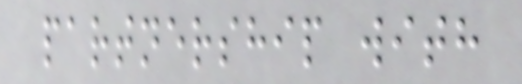partnership with
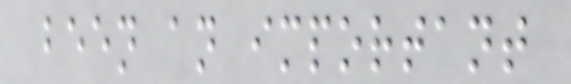been an important
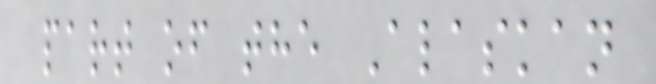part of the Alaskan
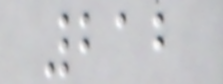212
